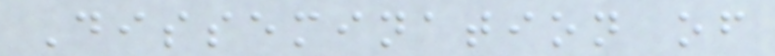Dissemination of
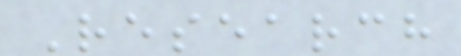Research
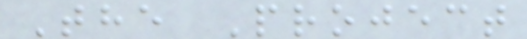The Project
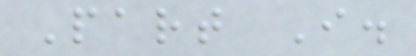Part I.
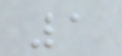1
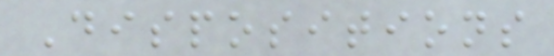Dispositions
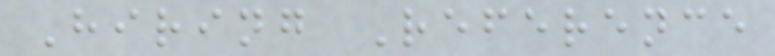Hiring Reference
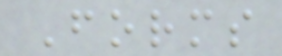Forms
